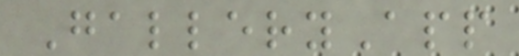GalleryApp
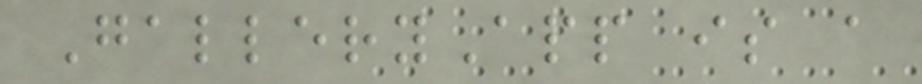GalleryApp is a
